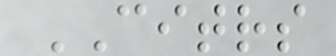CITRS
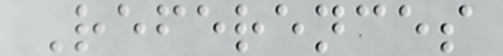References
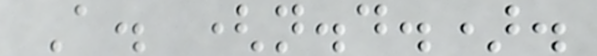A. (n.d.).
